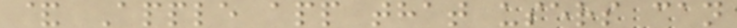& Apple app that users can
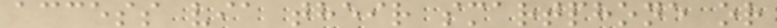access via their smartphone or
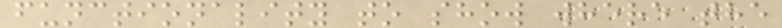functionality to show where the
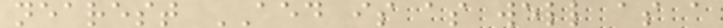nearest AED is as well as a
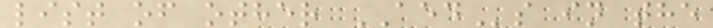list of other AEDs in the
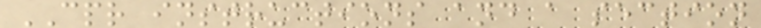CPR instructions and a section
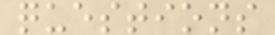questions
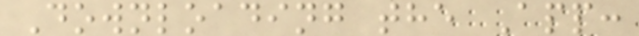Downloading the App:
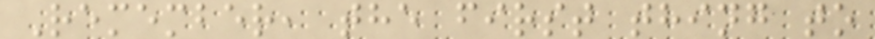Remember, the first thing to
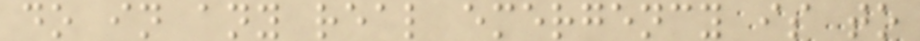do in any real emergency is to
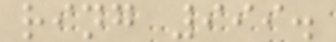ring 999.
